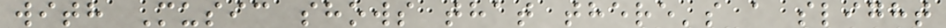with Music shows that there's a slight
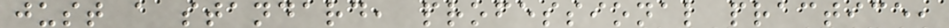just a standard, professional practice,
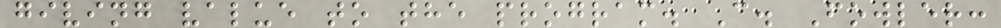giving value to the program. C. Fowler:
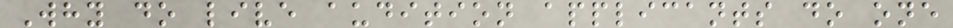Why do live audition applicants do one
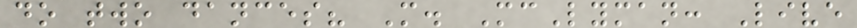do two dances? M. McLyman: Live
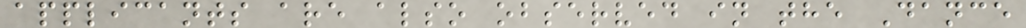applicants are also observed in the Dance
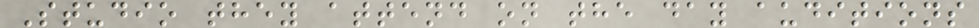Studio they attend on the day auditions
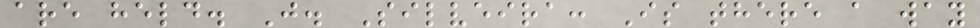are held. J. Silveira: Is there a way
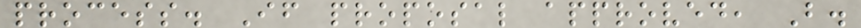process. If proposal approved, B.
